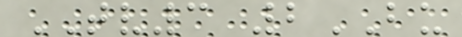TV3 2BU
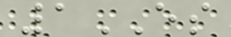1ES
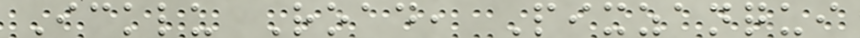Icklu Road, Pixzanqui
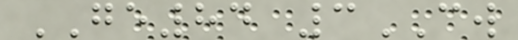GE84 3CW
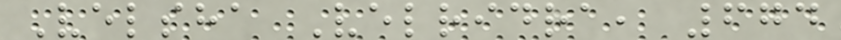Velsha Velridra, 674
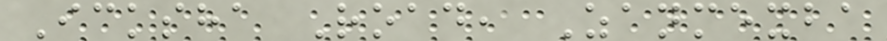Icksha Road, Zanmexba
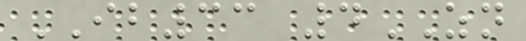IB33 4ZN
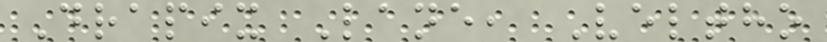Drapix Lane, Veltho
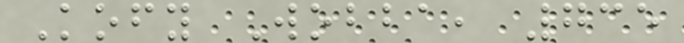Kofy Wobba, 735
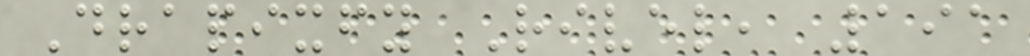Drapixfy Rivel, 191
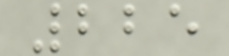225
